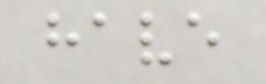have
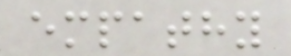empathy
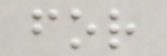for
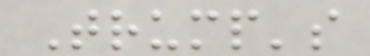Trump's
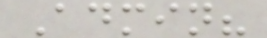Admin?
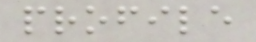profile
